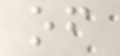of
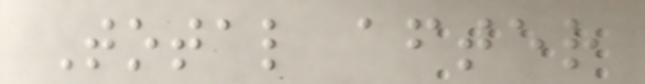Total after
